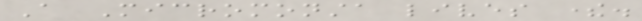A Micromonsta lives there.
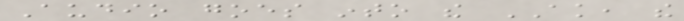Audio goes into the AK, the
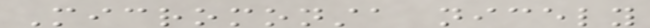Micromonsta nicely
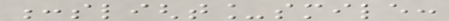:slight_smile:
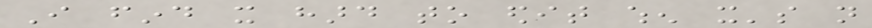I find it hard to edit when it's not
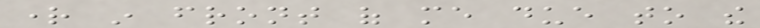right in front of me due to the
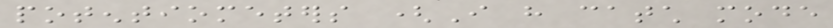potentiometers (I have catch mode
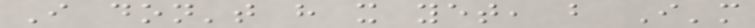I don't have it yet, but I'm
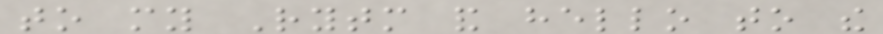to my Rytm and hello to the
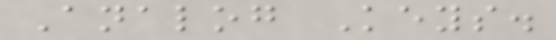Analog Keys.
